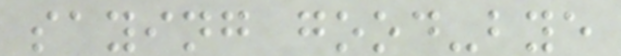saying good-bye
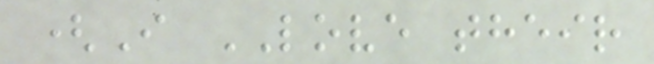(I LOVE their
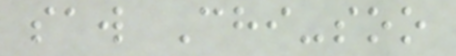saw Chi-soo
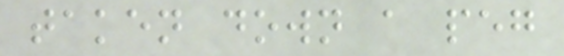taken down a peg
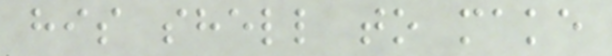his shell to make
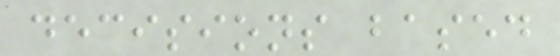decisions based
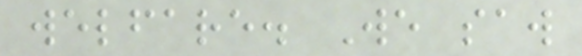welfare. We saw
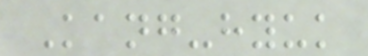Kang-hyuk
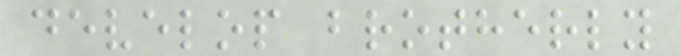develop brotherly
